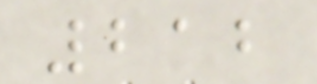212
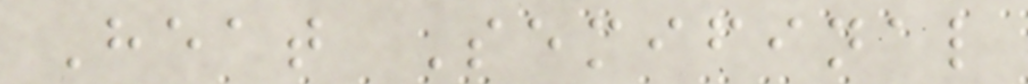Heat Semifinal
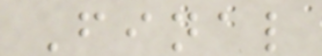Final
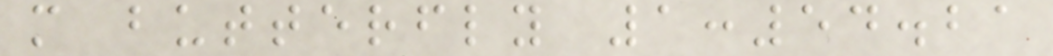m butterfly 1:54.21
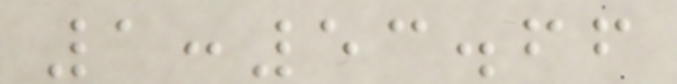1:53.66
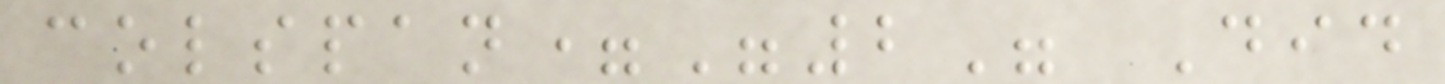colspan="2" Did
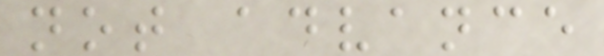not advance
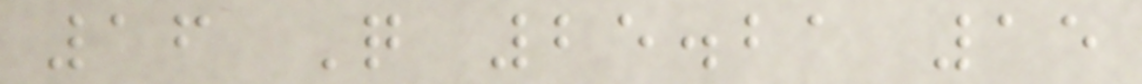16 Q 25.21 15
